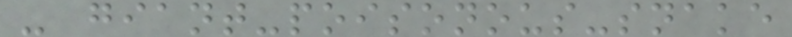- giant-poisonous-snake
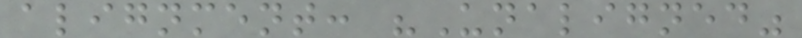alignment: "Unaligned"
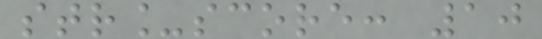str_score: 10
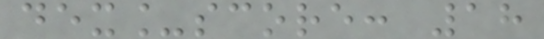dex_score: 18
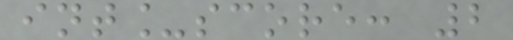int_score: 2
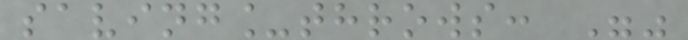saving_throws: ""
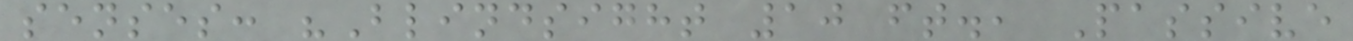senses: "Blindsight 10 ft., Passive
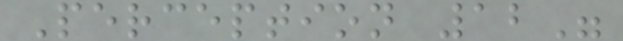Perception 12"
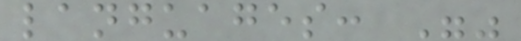languages: ""
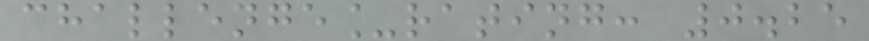challenge_rating: 0.25
